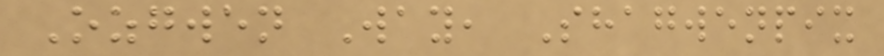Ozgwen Way, Shagwenpix
